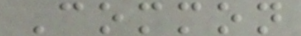Common
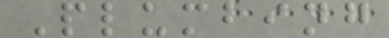Plumbing
